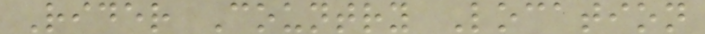Rider Country Location
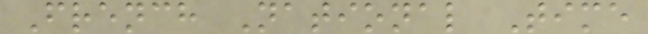French National Time
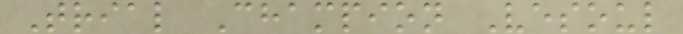Trial Champion Vesoul
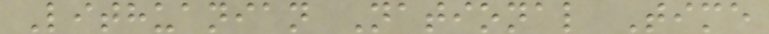Lithuanian National Time
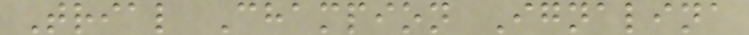Trial Champion Ignalina
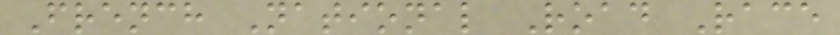French National Road Race
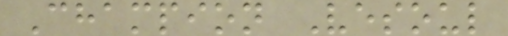Champion Vesoul
